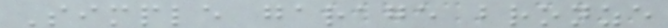Simple garage bronze
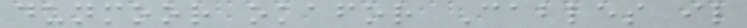dunmoor okafor Cables il
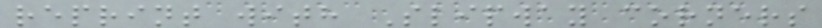reprint with Slipway corners
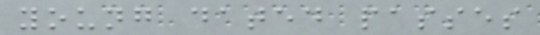young dated passes
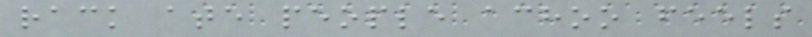rack ate people achoo feels
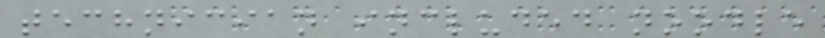technician included noodle
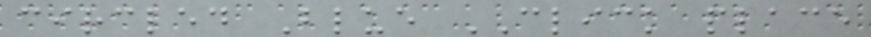circled Blue CLICK place
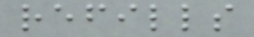refills
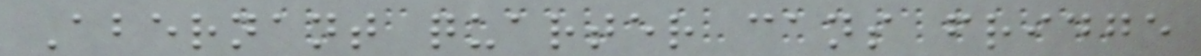Abernant quarter cans fridge
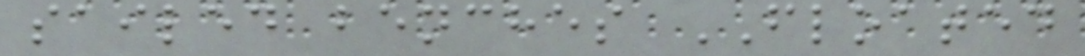sailed benches FLOATED
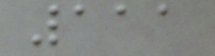111
